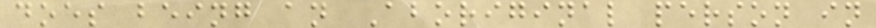does being an Aboriginal person in
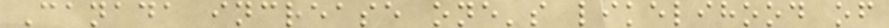Canada increase one's likelihood of
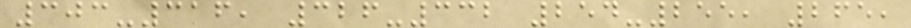303-316, 326-332 254-255, 265,
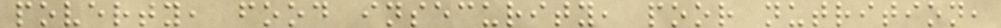poverty, food insecurity, poor nutrition,
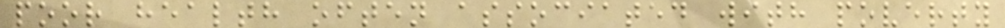poor health often associated with poverty
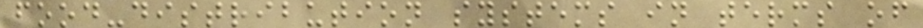food-distribution systems in terms of
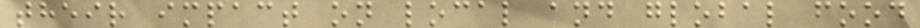their impact on local and global food
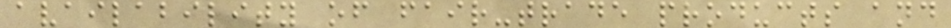availability of fair-trade products and
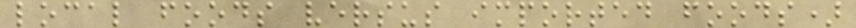local foods versus imported foods)
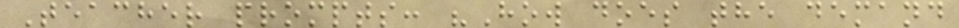Teacher prompts: "How does the demand
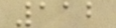112
